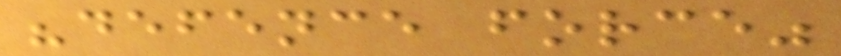"defence force"
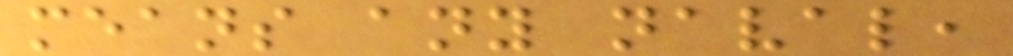means any naval,
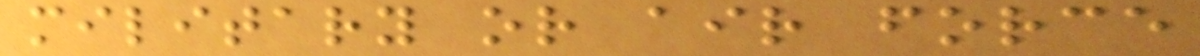military or air force
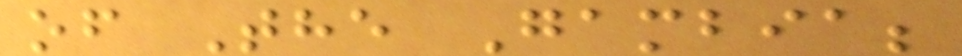of The Gambia;
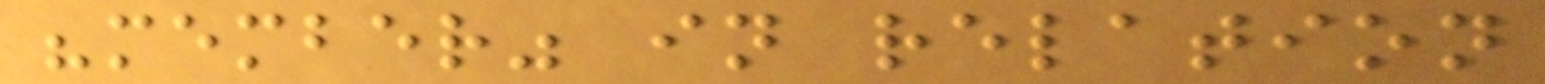"member" in relation
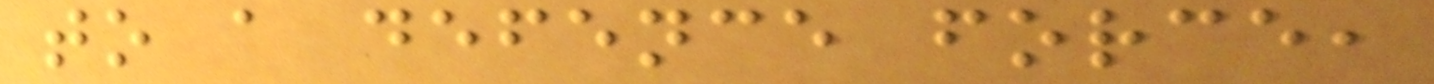to a defence force,
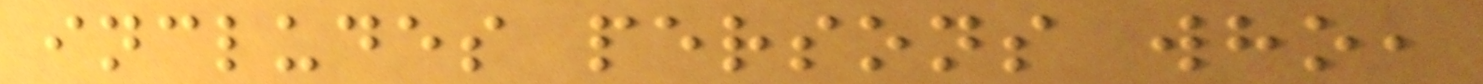includes persons who,
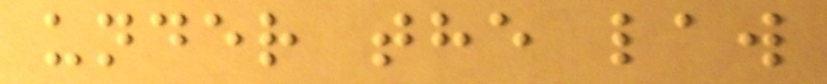under the law
